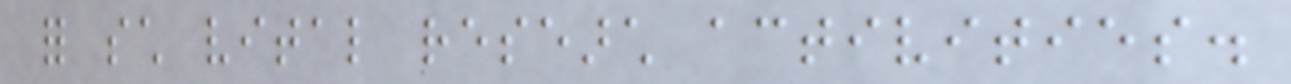for such vital research activities.
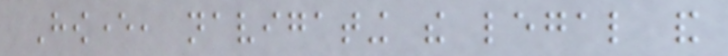However, navigating the legal and
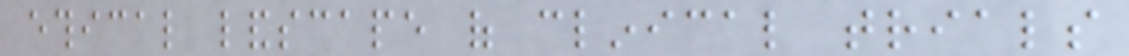ethical landscape of clinical trials
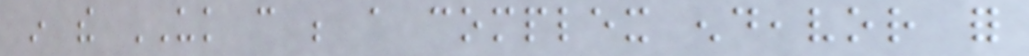in the UK can be a complex endeavor for
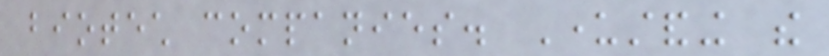biotech companies. Understanding the
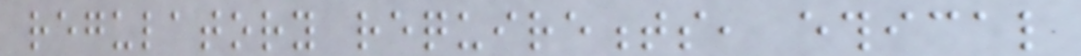regulatory requirements, ethical
